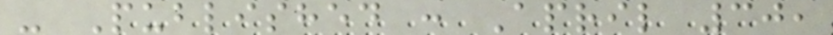- Published : April 30,
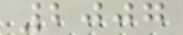2007
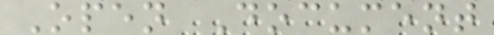Open Document
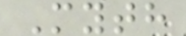Myth
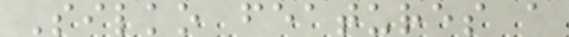Silko features a
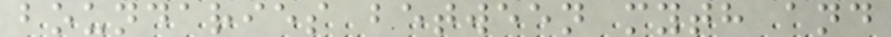boundaries between myth and
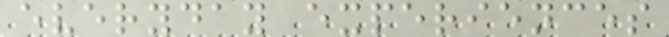everyday experiences
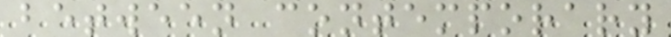between contemporary
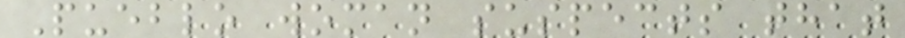Pueblo woman suspects that
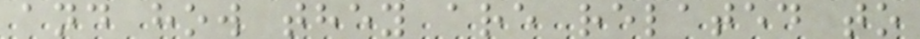and how they are related to
